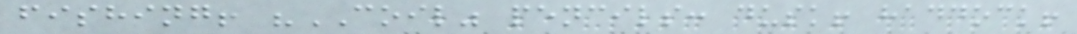fishing! "COIL" pencils: dusk! haddock!
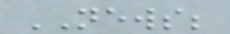NEWS;
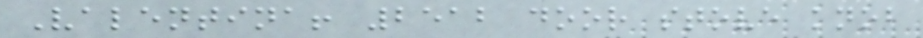Valentina! 2512 door stove knob
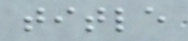title
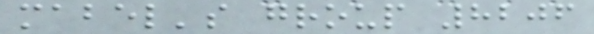mabel's group 8206
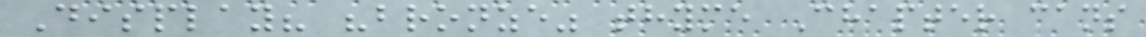Display? "bronze" thyme Chapter cans
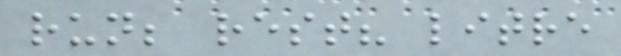run; rest? litre
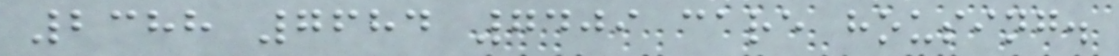2388 7684 7409 care housing.
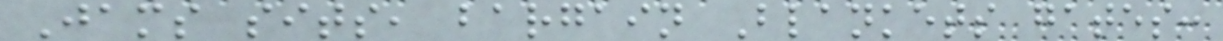Jams sits, bargain Blankets gates:
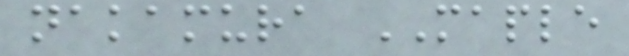nakamura MAPLE
